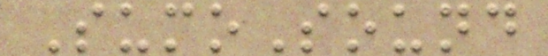SumoSound
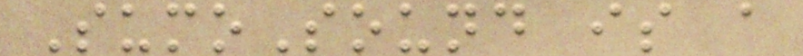SumoSound is a
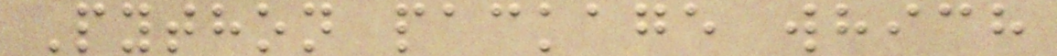Python package which
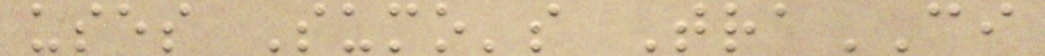uses Sumo's TraCI
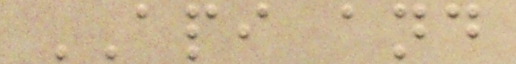API and
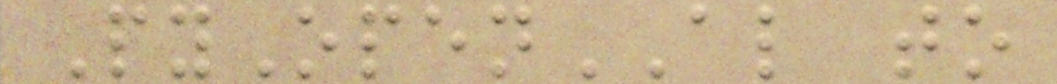PyOpenAL to
